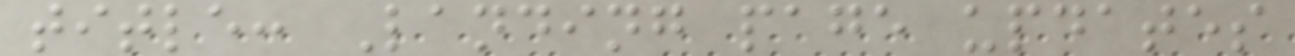title: Landing page updates
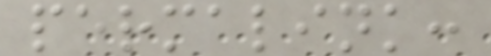permalink:
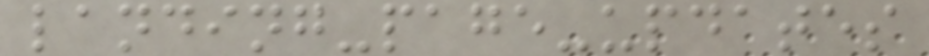landing-page-updates
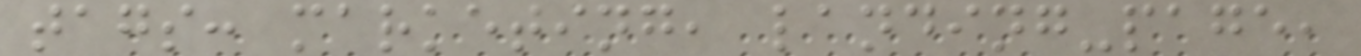tags: marketing, landing-page,
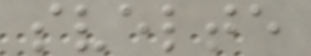svelte
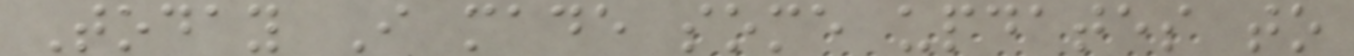Today I made some updates to
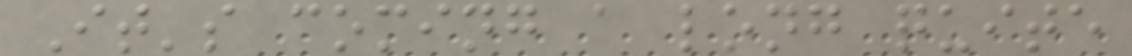It's coming a long quite
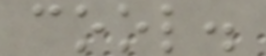cool.
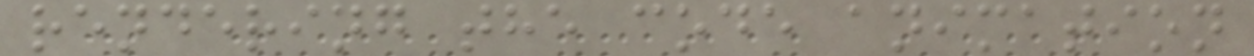rendering the code animation
